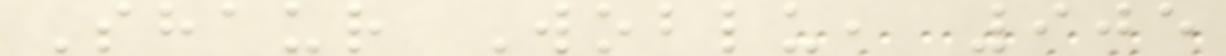Shaur Woblu, 905
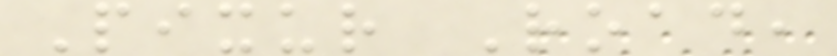Pixur Road,
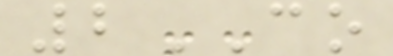2CO
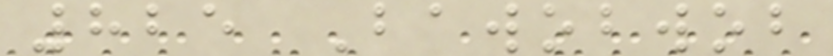825 Bawobwob
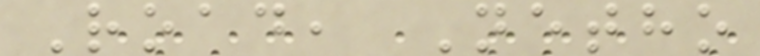Road, Netho
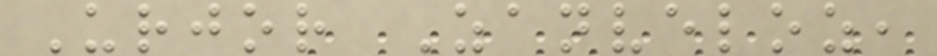Urjor Zanveloz,
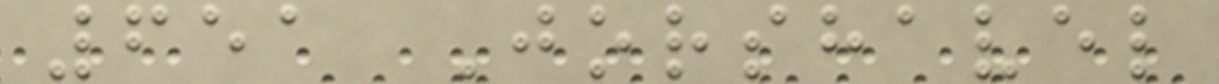651 Jorshavel
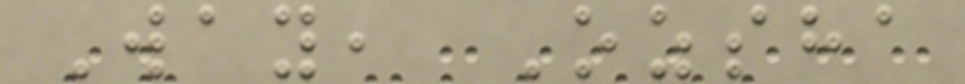Way, Ozsha
